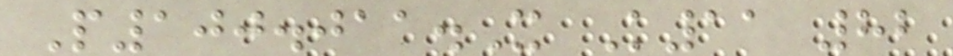P100.011.X K11 82
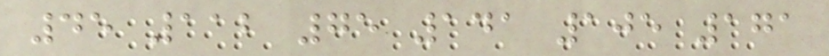45 112 75 141 105 171
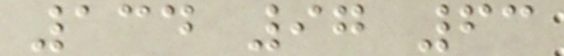134 97 63
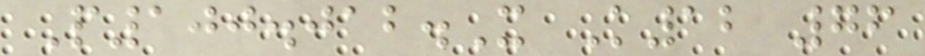P100.012.X K12 76
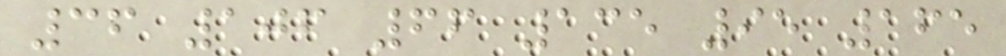36 106 66 135 95 165
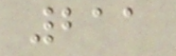211
